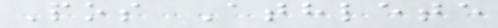Pos Athlete
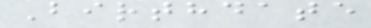Birthdate
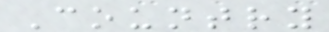Country
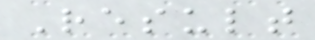Result
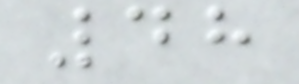48
